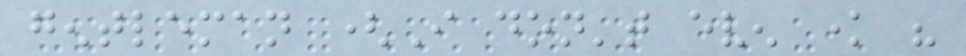gentleman (I don't even know his
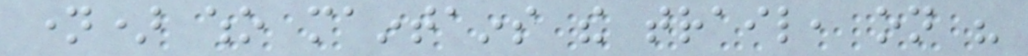name) who maintains the trail, on his
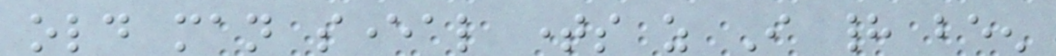old man several times as I had been
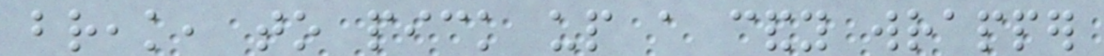break, to pick up a candy wrapper
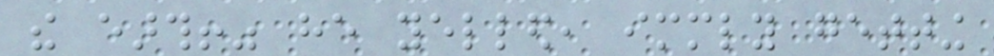the earth!" he yelled, immediately getting
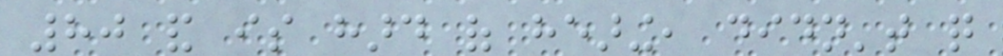80 and is hard of hearing, didn't quite
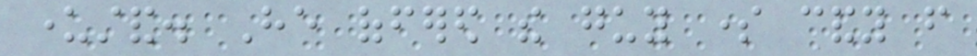understand. He offered the guy some candy from
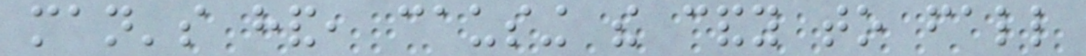man's hand, causing the candy to fall
